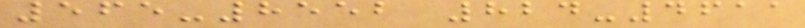565-8552 824-4611
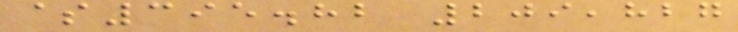$395.82 209,827
